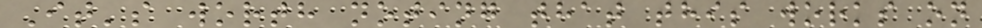It's worth noting that this works on
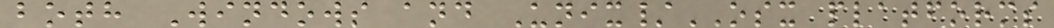both Windows and Unix/OSX platforms
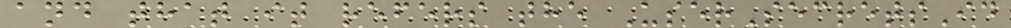and that it refers the UserSecretsId
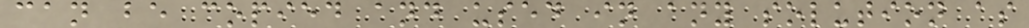can be copied and used in any solution as
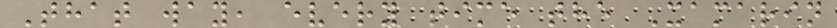That way, every time the Xamarin
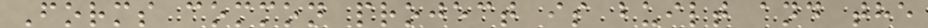Forms common project is built and the
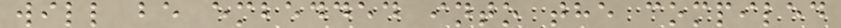will be embedded into the compiled
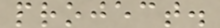project.
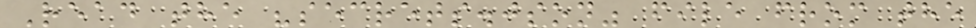Read the "secrets.json" file from the
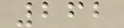262
